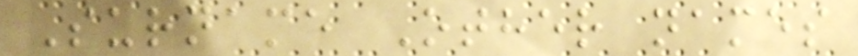Surname Other names
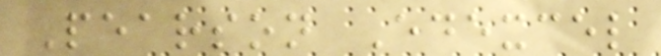Pearson Edexcel
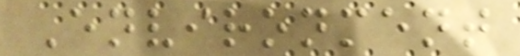Environment
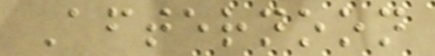Afternoon
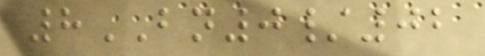8BN0/02
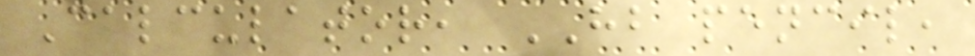Calculator, HB pencil,
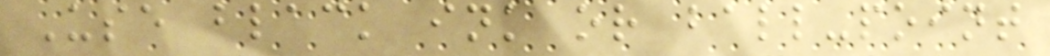Use black ink or ball-point
